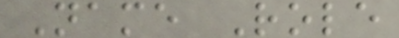Name Role
